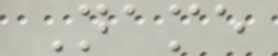Name
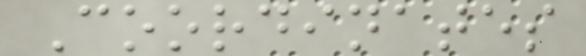Coordinates
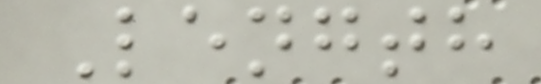Length
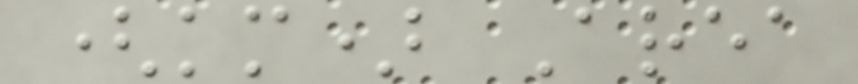(km) Area
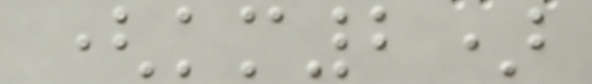(km2)
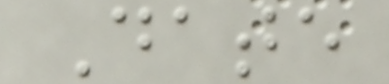Date
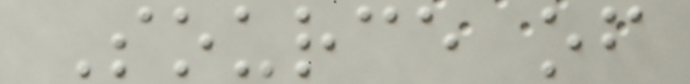Source of
